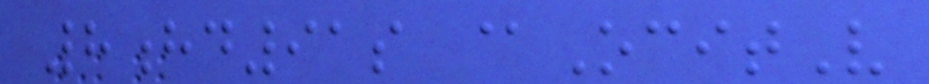8hd91s @OcitV
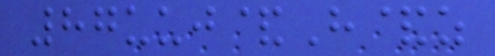87uuj&H&z
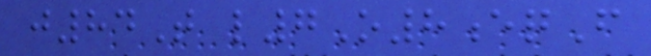j84T l7O8eqF
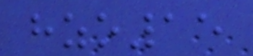hzo15
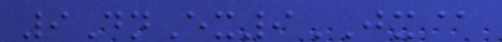9DnEx9JX@
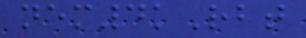nem4kRbt
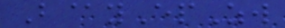B@yEpZw
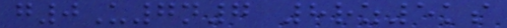g0U7n7 8rz5ks
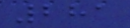281
